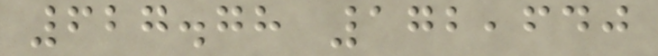627.78 172,640
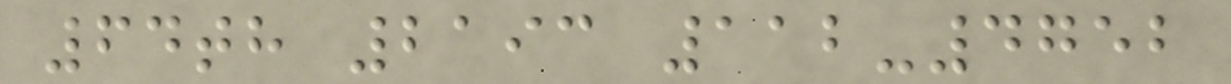64th 2193 112-4752
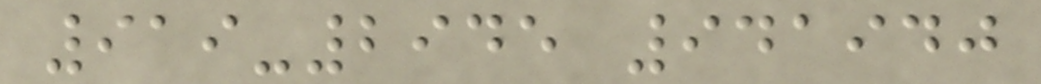919-2945 941940
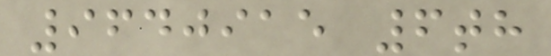9640915 6th
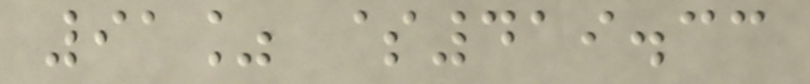91% $419.33
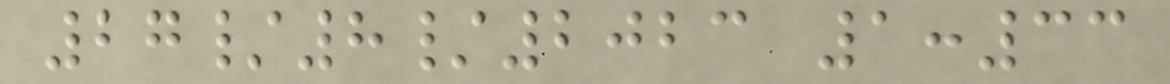27/8/2023 1:33
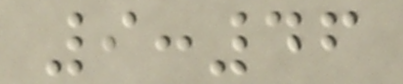9:46
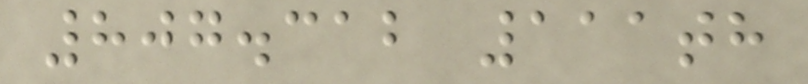807.312 111th
